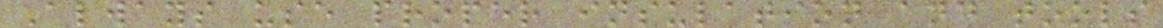Always use proper insulation and tools
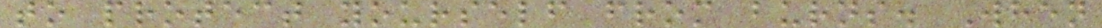to protect yourself from burns. When
